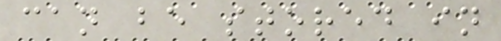can be stored in
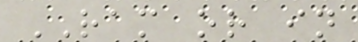RAM or in
